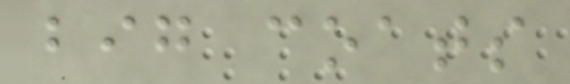big coats
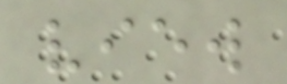view
